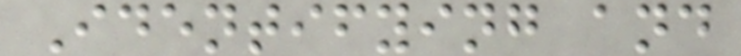Identifying and
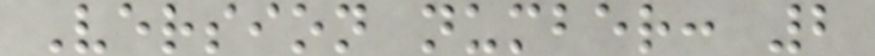Version number: 2
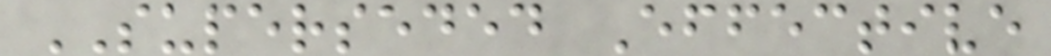SUPERSEDED Effective
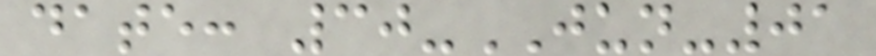date: 30-JUN-01
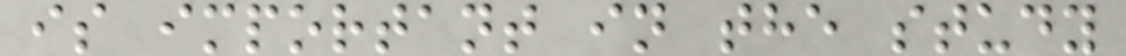is important in the study
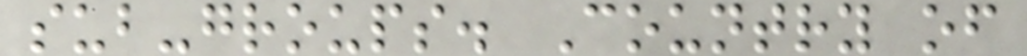sub-groups. Country of
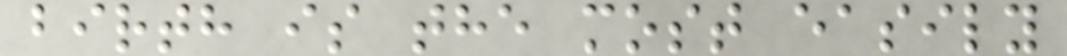birth is the most easily
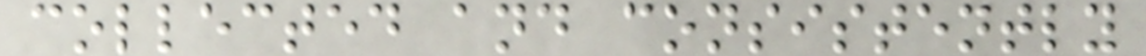collected and consistently
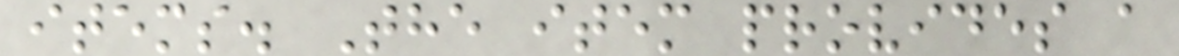items. The item provides a
